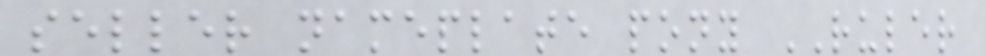seller nameplate pony RULER
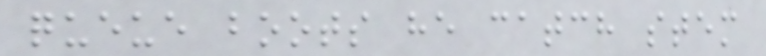queue boots he catch stem
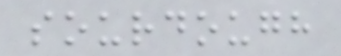sourdough
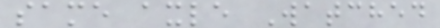same axle Watched
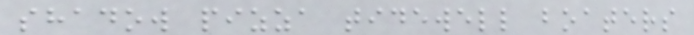shadow pizza tidewell boaters
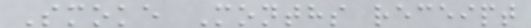Smoke Months receipt
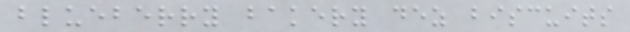blueberry bakery dez biscuits
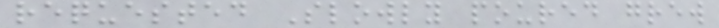requested Slowly poured grew
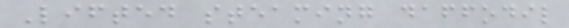Lifted steaming daffodil
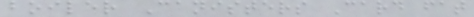boiler Canisters Card fat
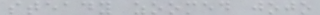steady zoomed jojo
